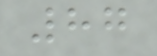87
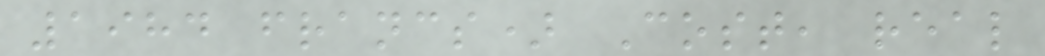1984 francs) Cost, real
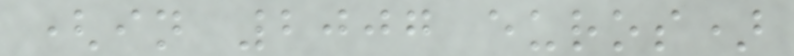(in 2007 euros)
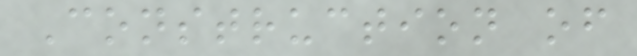Construction of
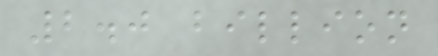2.0 billion
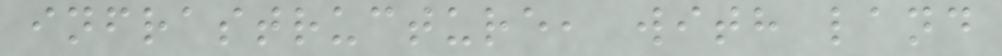infrastructure, with land
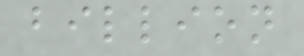billion
